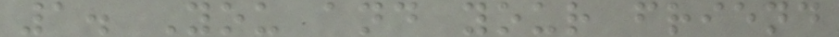1. You and your friend
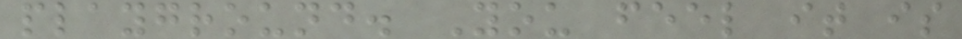playground. You feel it is
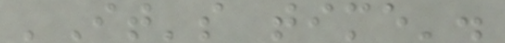'It's time'.
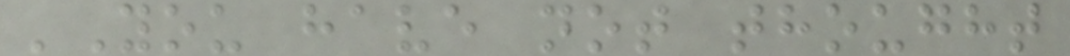'You have not thought
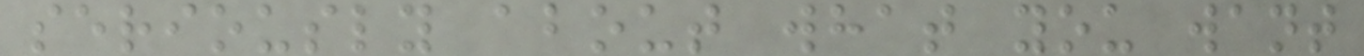seriously about what you want
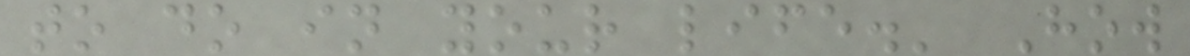to do in your life.' How
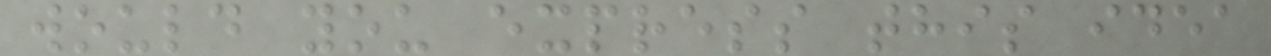would you express this idea
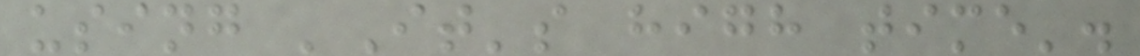using 'It's high time'.
